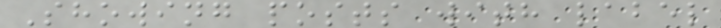Showing posts with label
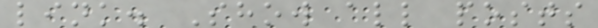link. Show all posts
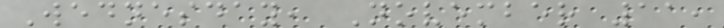Wednesday, November 11,
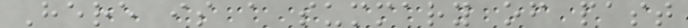Here is a summary of past
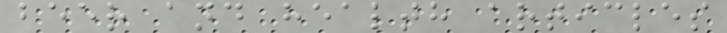beer and health articles
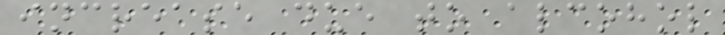increase due to alcohol
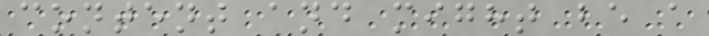content and might be a
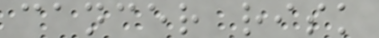cancer risk
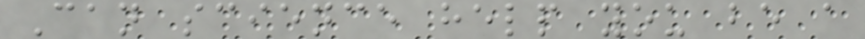Can science help you be a
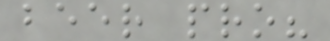beer pro?
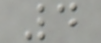4
